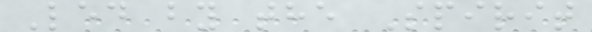Led by the Spirit
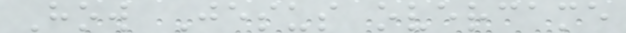How Jesus overcame
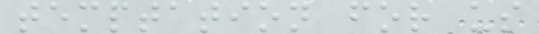temptation for us
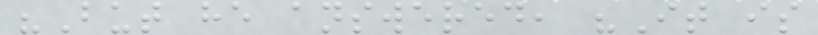"But he answered, "It is
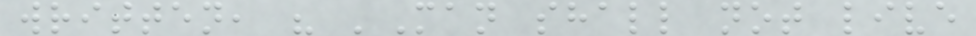written, " 'Man shall not live
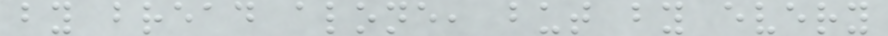by bread alone, but by every
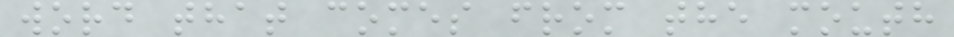word that comes from the mouth
